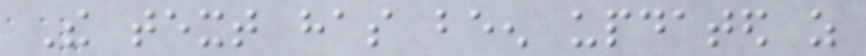The text has been updated as
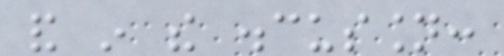and in the discussion:
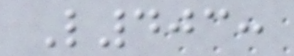L403:
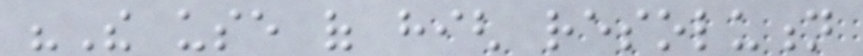"The use of high resolution
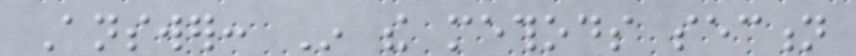Answer: In the methods section
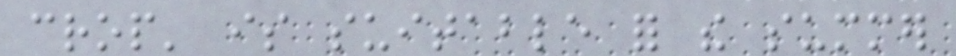crop' is suitable for the summer
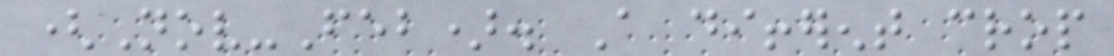(Nov-Feb). A different crop
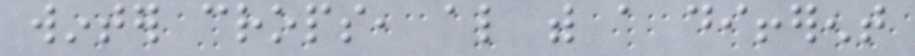winter crops, also with a different
